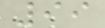99
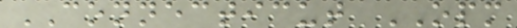CONNECTICUT OPM
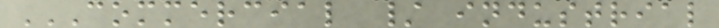COMMERCIAL / INDUSTRIAL
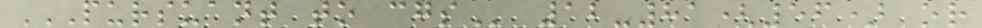PURSUANT TO CGS 12-81(56) or
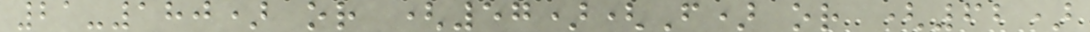21-180) or (57)(F) or (62)
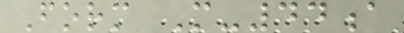Form M-44a
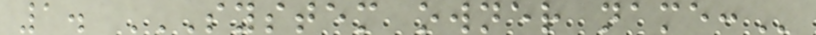1. SYSTEM OWNER NAME:
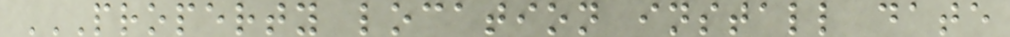PROPERTY LOCATION INSTALL DATE
